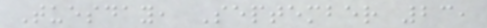Tuesday, September 23,
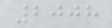2008
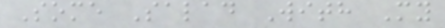Some Salad With My
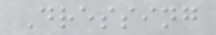Dressing
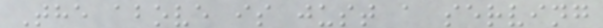The above is just a serving
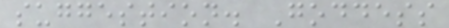suggestion. Goddess
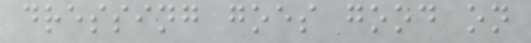dressing goes good on
